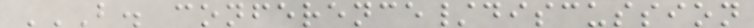B. CONFERENCE/DISCUSSION
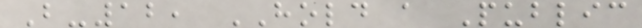B-12, HOLD a Public
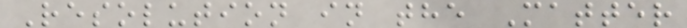Resolution in the Matter
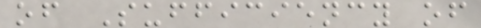of Sufficiency of
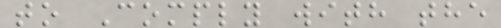to Comply with the
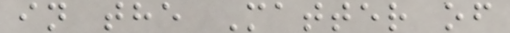in the Matter of
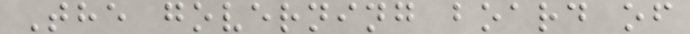The governing board of
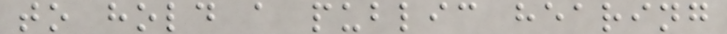to hold a public hearing
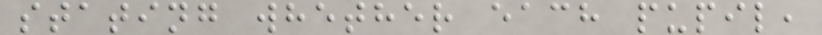stating whether each pupil,
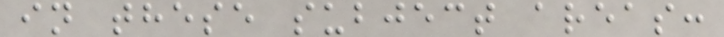in these subject areas:
